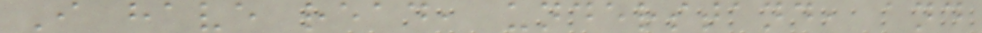I have read, understand, and
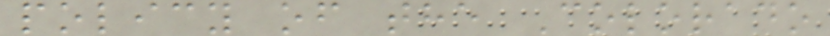policy of the Colorado
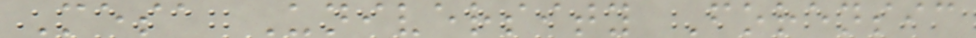Mesa University Forensic
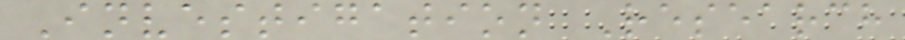Investigation Research
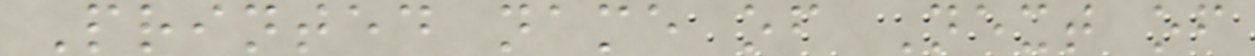Printed name of Next of
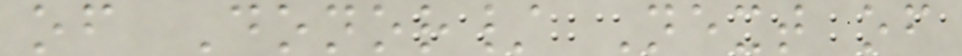of Donor/ Next of
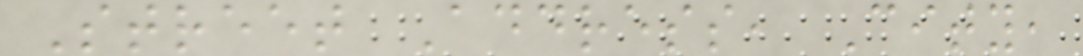Street Address, City,
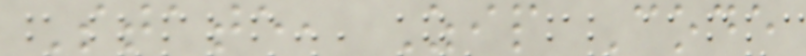State, Zip Code
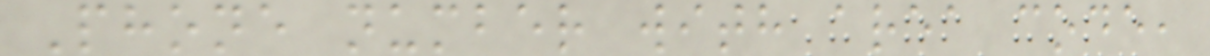Phone number with area code,
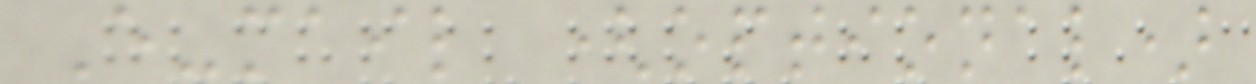E-mail (optional)
